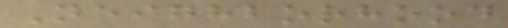Neighborhood
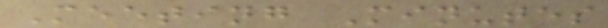Meeting Minutes
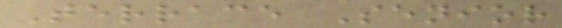Terrace Senior
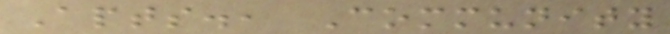Apts., Community
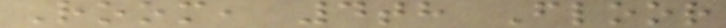Room, 4th Floor
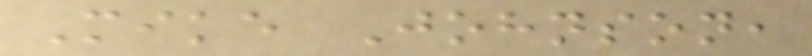Mike Johnson,
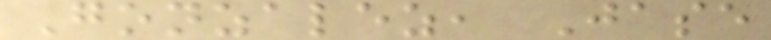Gonzalez, Jase
